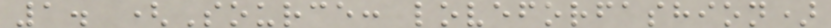1. (Source: loveforfashion)
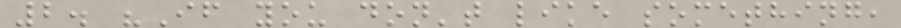2. "If you don't like something,
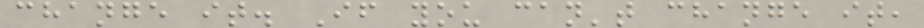change it. If you can't change it,
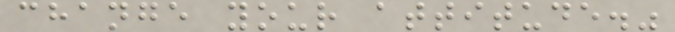change your attitude."
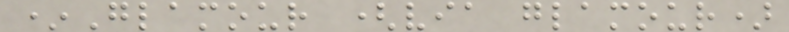*Glamour (via glamour)
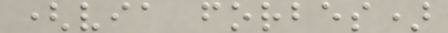(via forbes)
